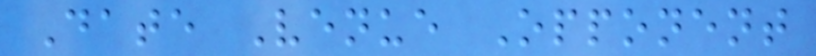Date Venue Opponent
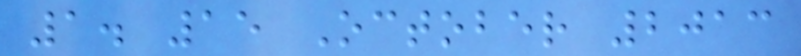1. 15 October 2013
